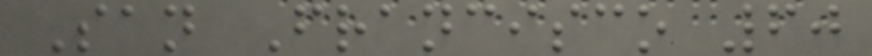San Francisco 60
